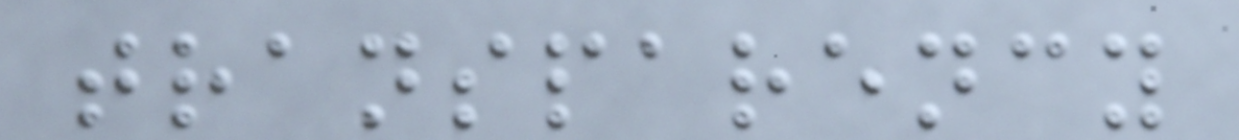transparency
